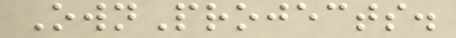OwnProjects.
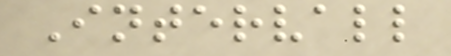Intervall
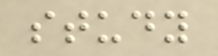study
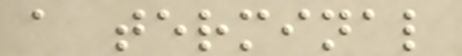a terminal
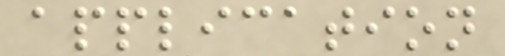application
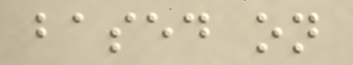based on
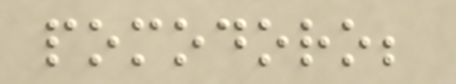pomodoro;
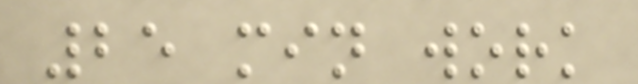25 min work
